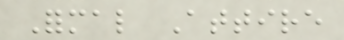Formal Attire
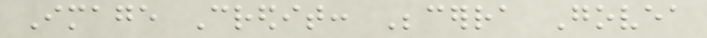Image Credit: Becerra Govea
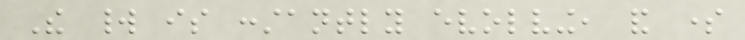The world is constantly evolving, and some
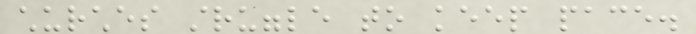churches struggle to keep pace.
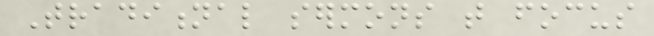Traditional sermons that focus
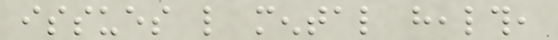issues like mental health,
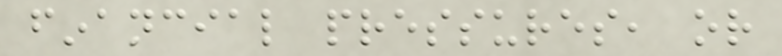financial pressures, or
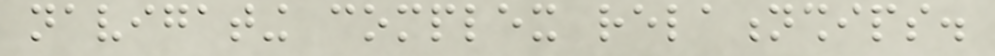navigating complex relationships.
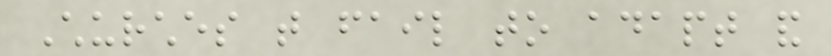Churches that fail to adapt and
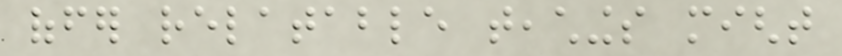offer relatable teachings might
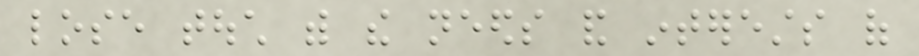lose touch with the needs and interests of
